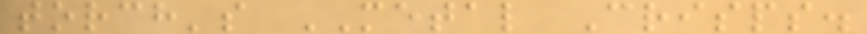torch's METAL Crisps.
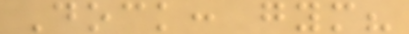Dock: gym?
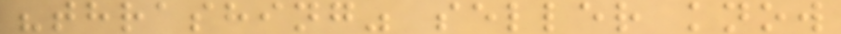"thrashing" seller know
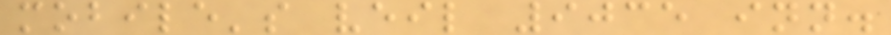mobile's veil 9035 inn.
